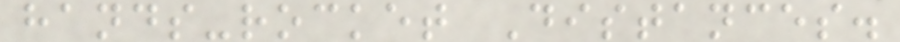hands-rocket Distances.
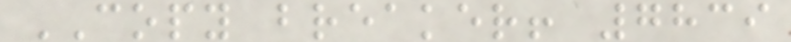COPY breaker! 7839
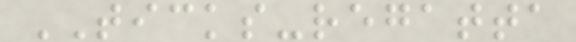TICKS-regatta
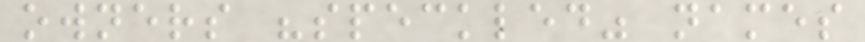owners "speckled" names
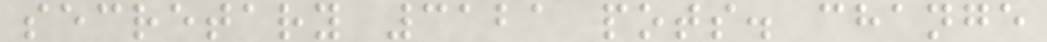secretary 3121 pots. change
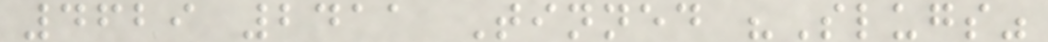4629 2411 Tinned "Slugs"
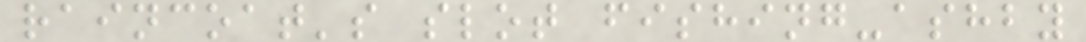raincoat's slot fishing-ashby
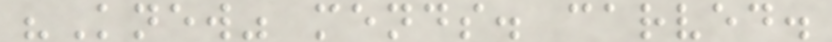"Knew" mends. carved.
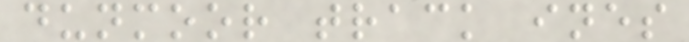dunmoor track ines
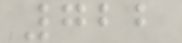722
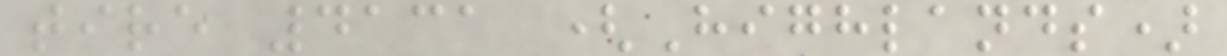tire 4131 (Highlands)
